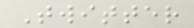Twitter
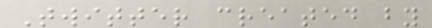Twitter created by
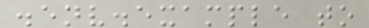.env.example to
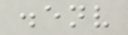.env
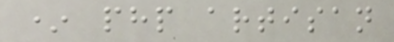* php artisan
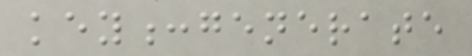key:generate
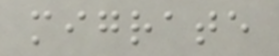migrate
